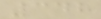348
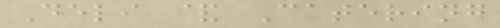Deli & Catering
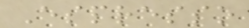Espresso
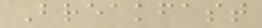Breakfast
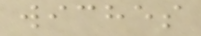wiches
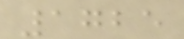1725
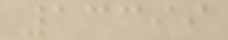13399
